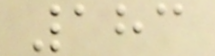183
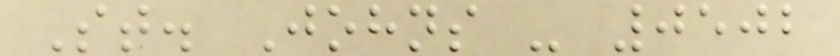St. Johns - 0502
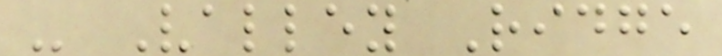- Valley Ridge
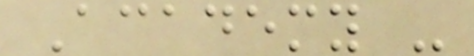Academy -
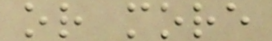or more
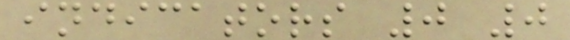indicators 0 0
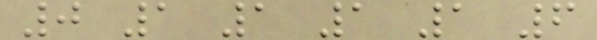0 1 1 1 1 6
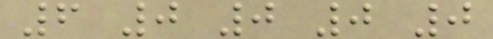6 0 0 0 0
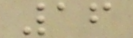16
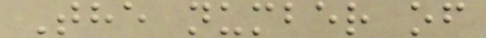The number of
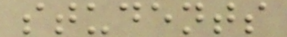students
